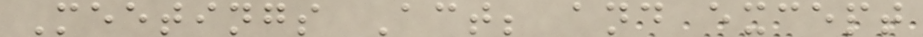Meetings Act; and except
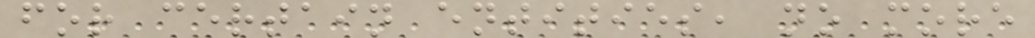for certain entities, no more
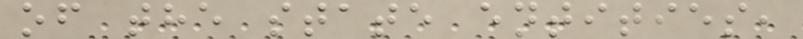of the state entities,
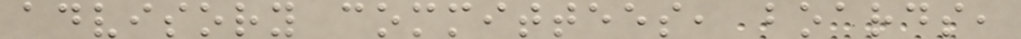advisory committees, boards,
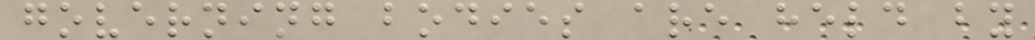governing bodies are held by
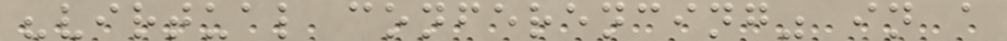"virtual conferencing" in a
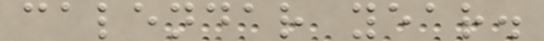calendar year.
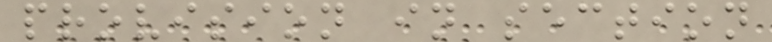provision in section
